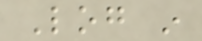Log in
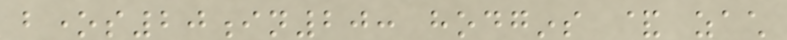bones20in20: hodgins & zach
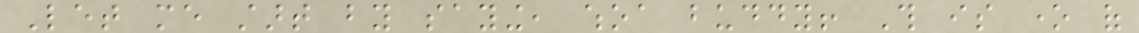Let me start by saying, whoa buddy! This is one of
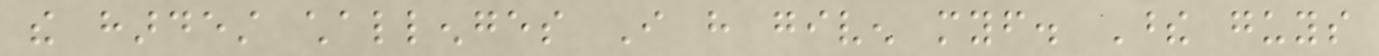the hardest challenges I have given myself. These guys
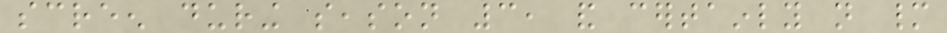screen during season 3, and certainly not many
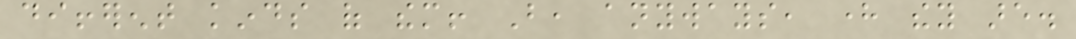different kinds of them! But, anyways, here they are.
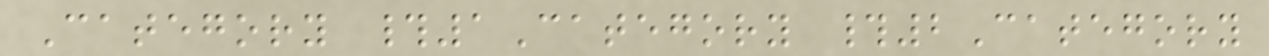Category #1Category #2Category
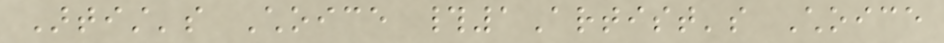Artist's Choice #1Artist's Choice
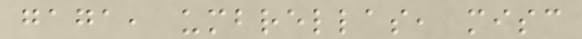gaga, umbrellas, misc
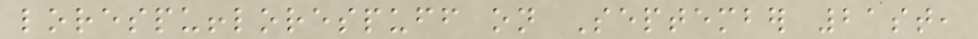lorespufflorespuff on September 21st,
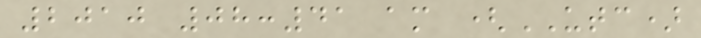2010 08:41 am (UTC)
